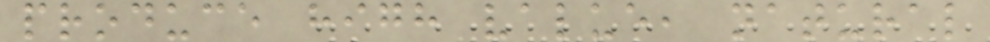produce high value, natural
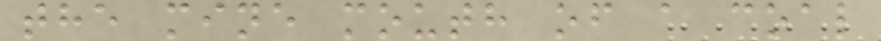the mine mouth of a coal
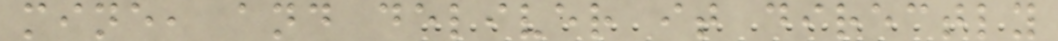mine, and deliver it directly
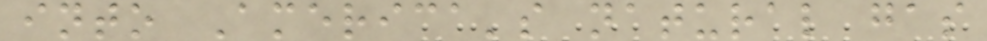into America's natural gas
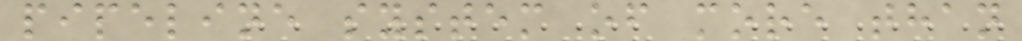pipeline system of more than
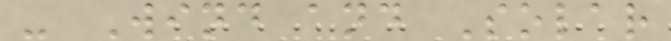- Wind and Solar
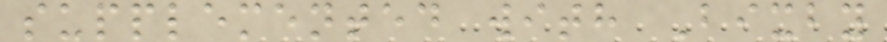supplemented with Bixby
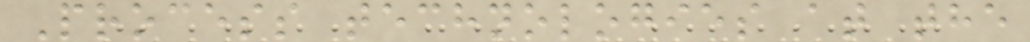Process technologies at the
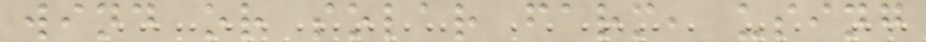wind or solar farm, using
